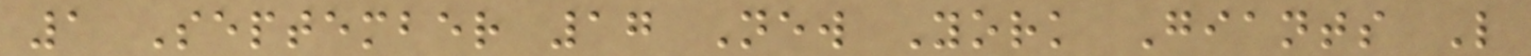1 September 17 New York Giants L
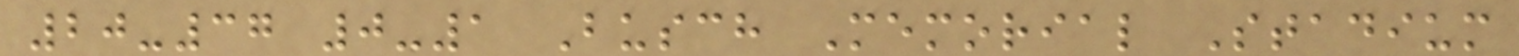20-37 0-1 Busch Memorial Stadium
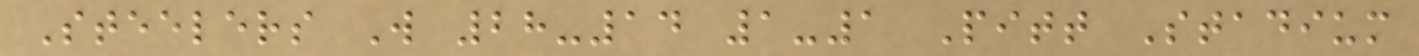Steelers W 28-14 1-1 Pitt Stadium
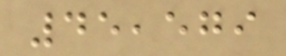45,579
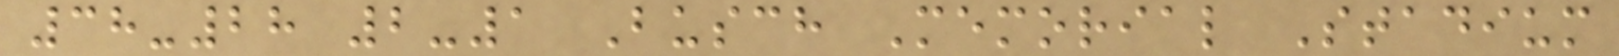38-28 2-1 Busch Memorial Stadium
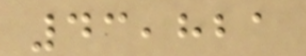43,821
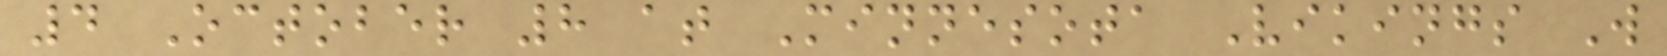4 October 8 at Minnesota Vikings W
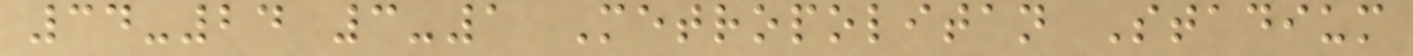34-24 3-1 Metropolitan Stadium
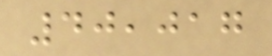40,017
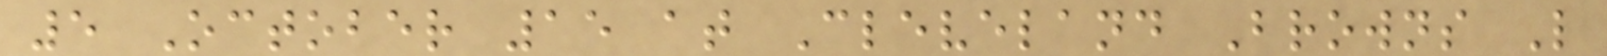5 October 15 at Cleveland Browns L
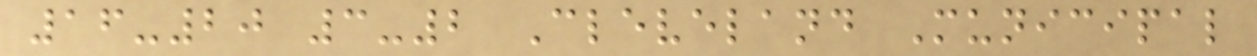16-20 3-2 Cleveland Municipal
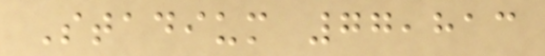Stadium 77,813
